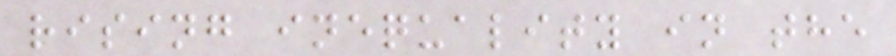rising inequality in the
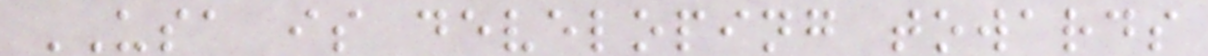USA is developing towards
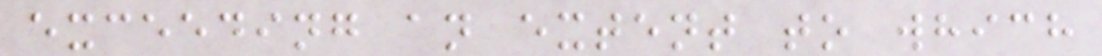exceeding an extent to which
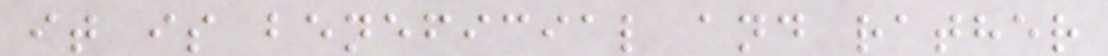it is beneficial and rather
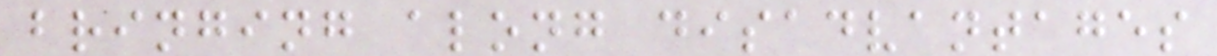bringing along disadvantages
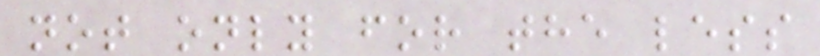not only for the less
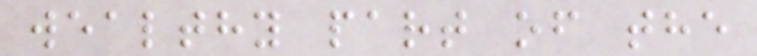wealthy part of the
